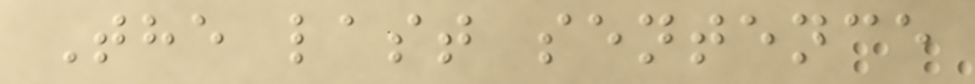The last sentence
